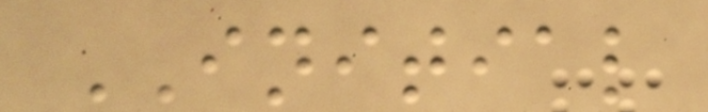INITIAL
